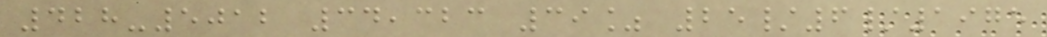428-5012 34,323 39% 25/6/1975
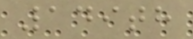149th
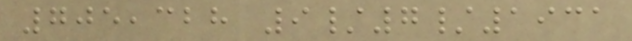705,328 9/7/1931
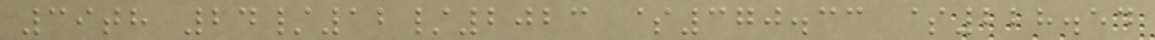39th 24/12/2023 $370.33 $228.54
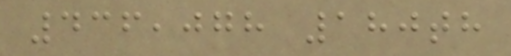436,078 180th
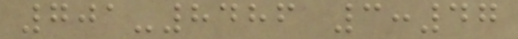701-8486 3:47
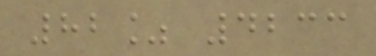82% 4233
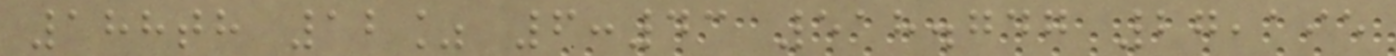188th 12% 6:43 518.747 27,195
